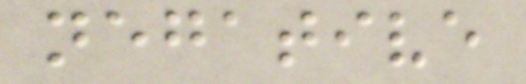negative
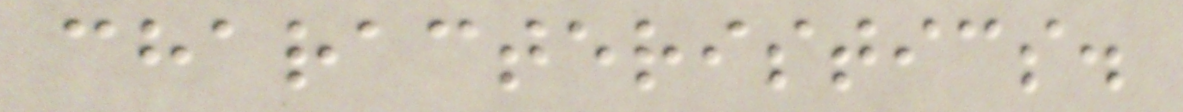characteristics.
